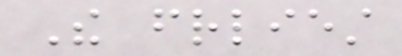The friendliest
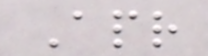Apr
